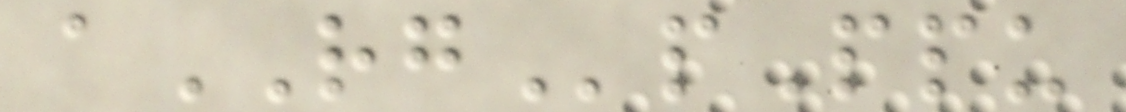aRGpPpu
